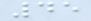45
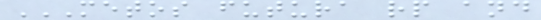METOS FUTURA RP AND
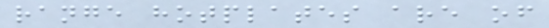range hotplates are of
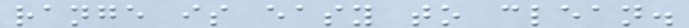range is easy to clean.
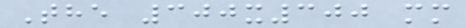The 300x300 mm
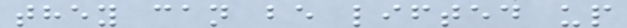they can be lifted up
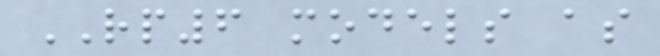RP6 models as
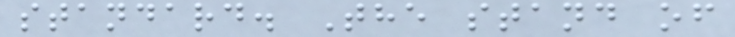standard. The stand of
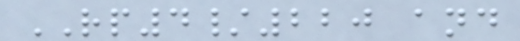RP4/220 and
